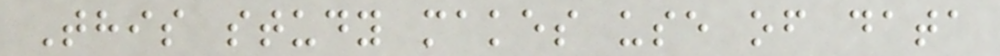This study makes use of data
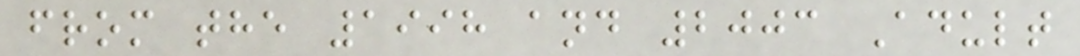from the 1998 and 2003 Adult
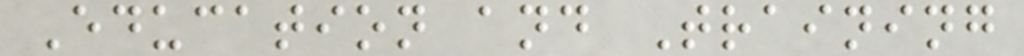Education and Training
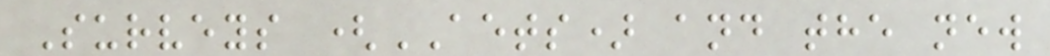Surveys (AETS) and the new
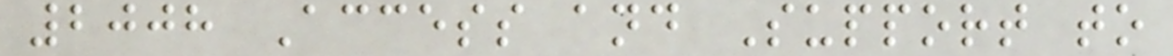2008 Access and Support to
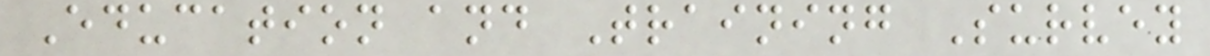Education and Training Survey
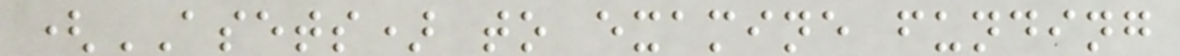(ASETS) to examine funding
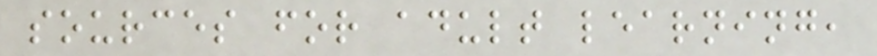sources for adult learning,
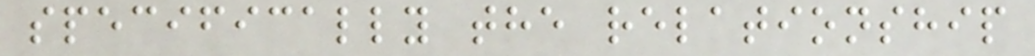specifically the relationship
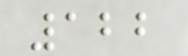122
